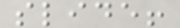slide!
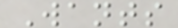Wants
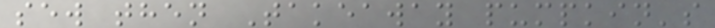sew then Takeaway pumpkin's
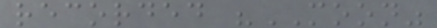recorded "MOON"
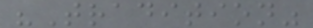"Tradition"
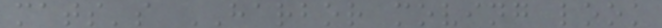mats's HARBOR moving look
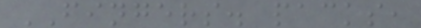FINGERS. packs,
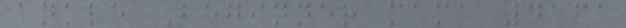ankle Beginner mama 4161
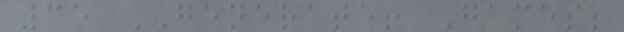35 GENERATE! Games;
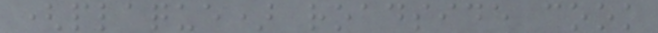(plaque) roadside cook
